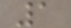1
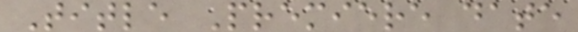Title Premiere date
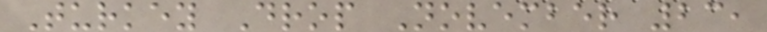Turkey Drop November 23,
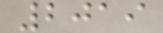2019
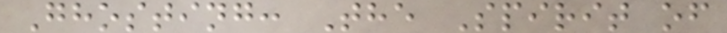Ghosting: The Spirit of
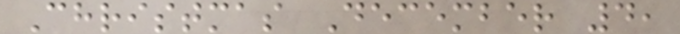Christmas December 4,
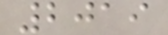2019
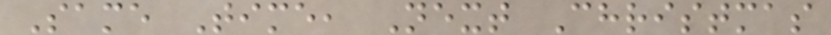Same Time, Next Christmas
